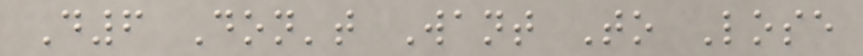D6 Don't Want To Lose
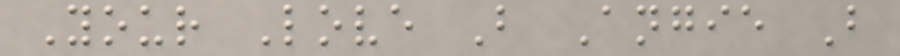Your Love B Angie B
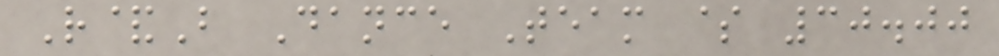R&B Dance Team $ 30.00
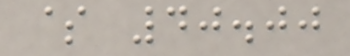$ 40.00
